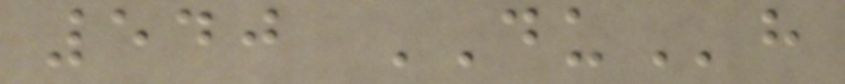540 DUh
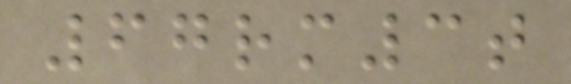67rm3t
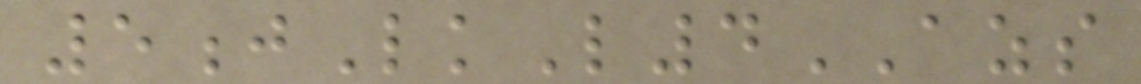5jLkL4AZS
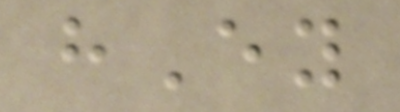hEy
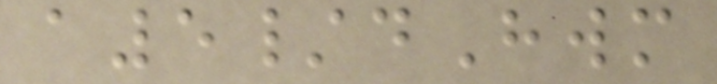a5/dHwm
